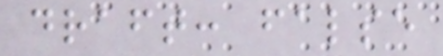draft: false
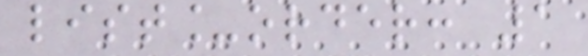list_order: 1
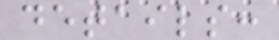details:
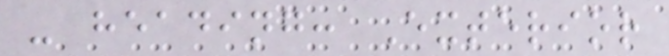- heading: Exterior
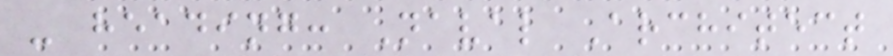- heading: Naval Architect
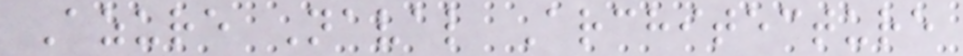Azure Naval Architecture
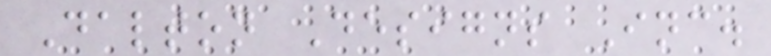Dalton Designs Inc.
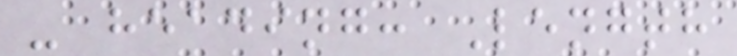- heading: Length
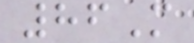86M
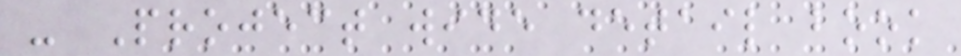- Project wide detail book
